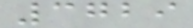3729
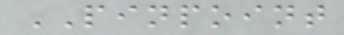PINPOINT
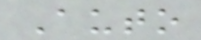Auto
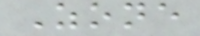Zone
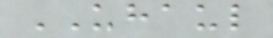UHAUL
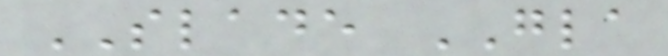SLADE GLA
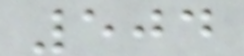504
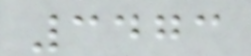3473
